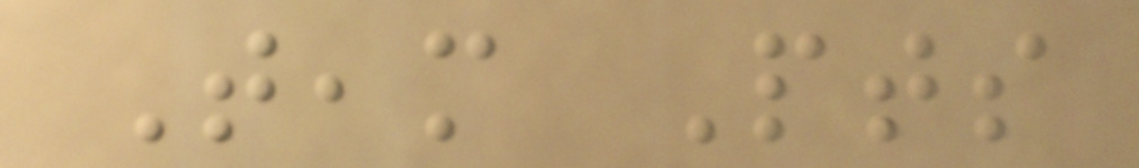Team Pts
